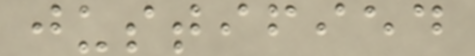justified
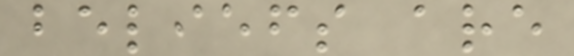beliefs are
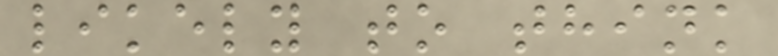likely to think
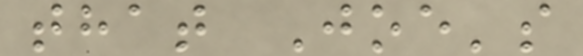that Joe's
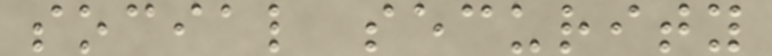social security
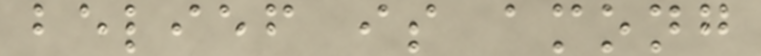belief is among
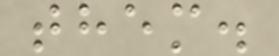them.
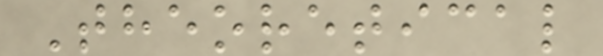Theoretical
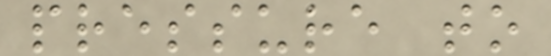pressure to
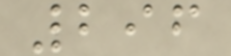296
